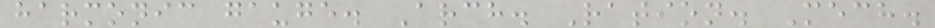harmonic gauge. Arch. Ration. Mech.
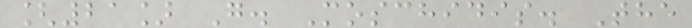[21] G. Moschidis. The
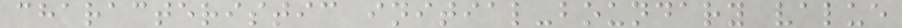characteristic initial-boundary value
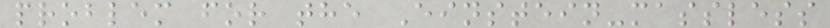problem for the Einstein-massless
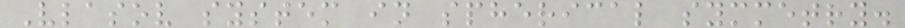Vlasov system in spherical symmetry.
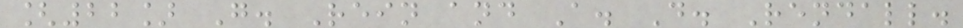[22] G. Rein and A. D. Rendall.
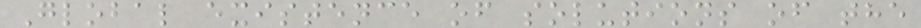Global existence of solutions of the
